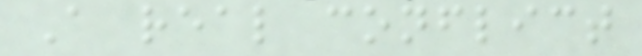A real conflict
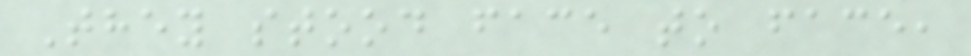They stood face to face,
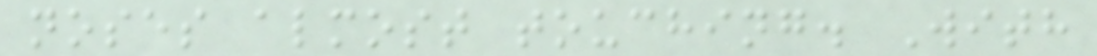noses almost touching. With
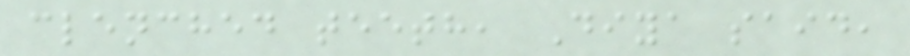clenched teeth, Diya said,
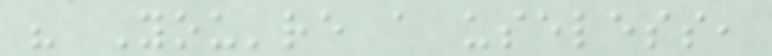" You're a useless,
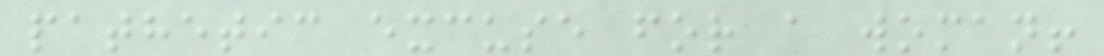pathetic excuse for a woman!
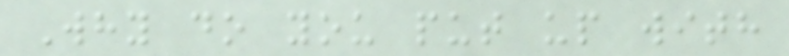Why do you put up with
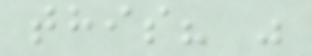this? "
